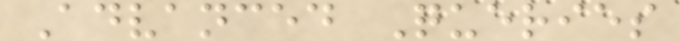Advanced Queries
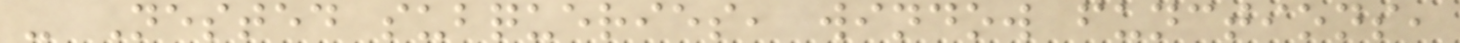- Nested subqueries, window functions,
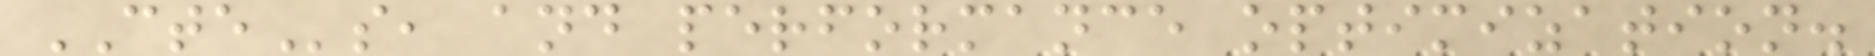CTEs, and performance optimization.
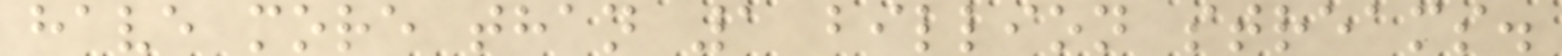have more than 1 billion streams.
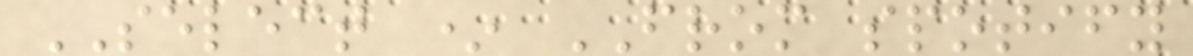SELECT * FROM spotify
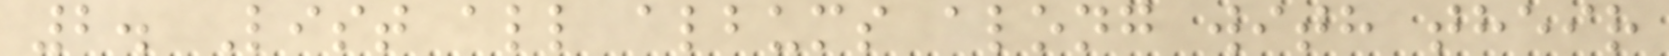2. List all albums along with their
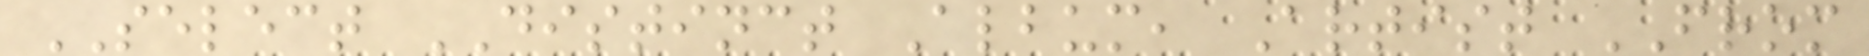SELECT DISTINCT Album, Artist FROM
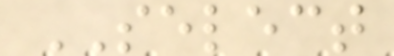SELECT
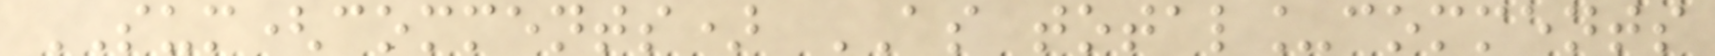SUM(comments) AS total_comments
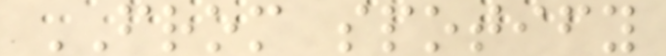FROM spotify
